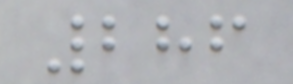286
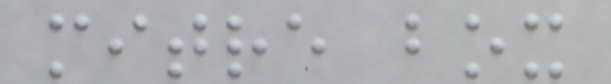mitre box
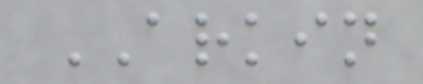ARKIN
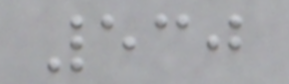530
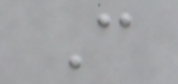C
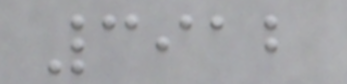3912
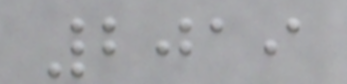2019
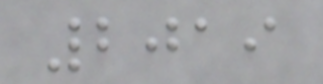2019
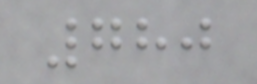780
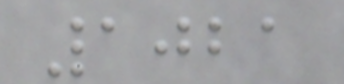1021
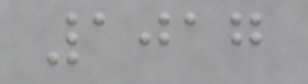1017
